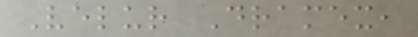Velur Dramex,
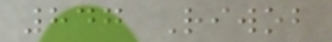847 Riwob
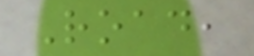Road,
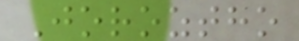Joroztho
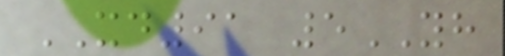XD91 5YH
